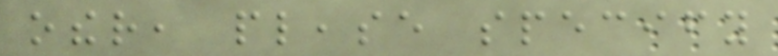other, please specify
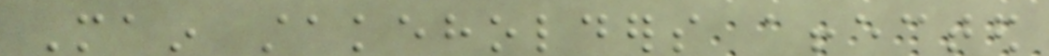Main stakeholders affected
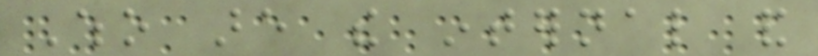Who are the internal and
